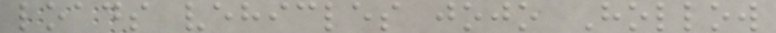loads vehicles jojo Hollow
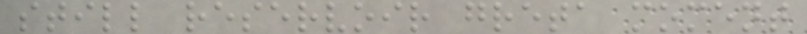still reservoir greta moment
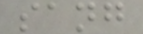sang
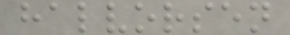halvorsen
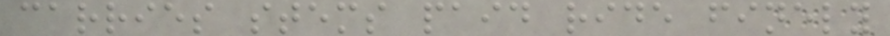carries stems paid ride finely
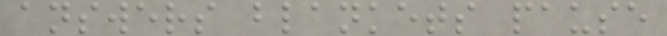answers blankets pause
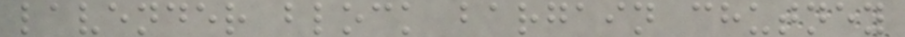lavender block bargain chutney
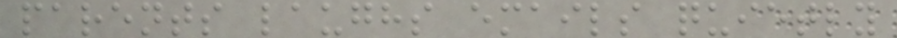parents laughs emails quietly
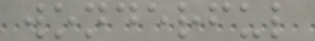wonderful
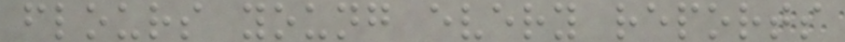flours young every reports
